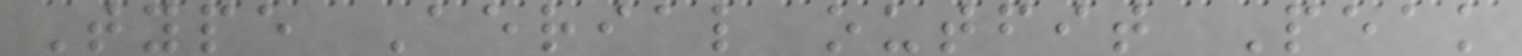Type Aerial outfit Peak
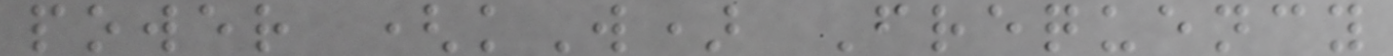power (kW) Frequency
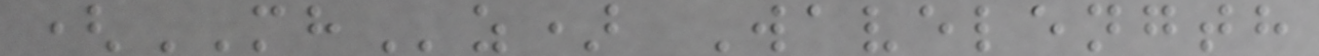(MHz) Wavelength
